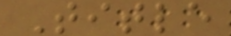Title
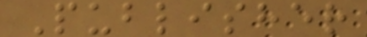Publisher
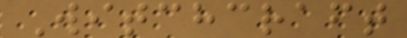Witchcraft
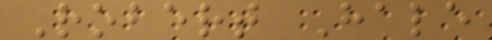Robert Hale
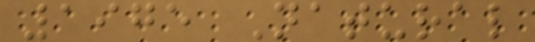1975 Natural
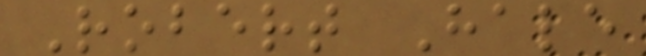Robert Hale
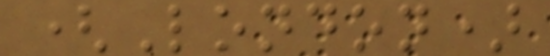(London)
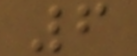6
